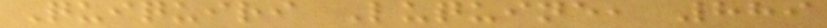Quiquiri Luquine, 889
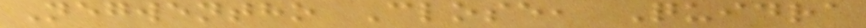Negwentho Close, Quidra
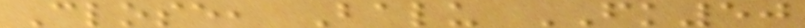Close, Balu FK50
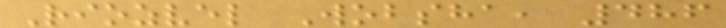Riozvel Wobsha, 486
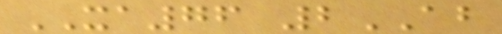XA76 2AB
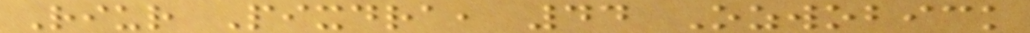Riur Pixdra, 44 Ozwobick
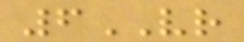6VR
